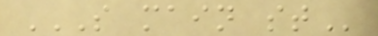S MAIN ST
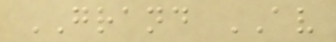GRAND AV
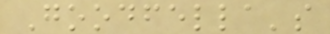Goodfella's
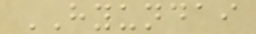HYUNDAI
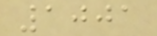1001
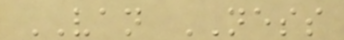VAN NESS
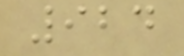924
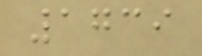1739
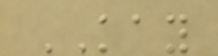KAY
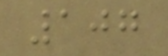107
